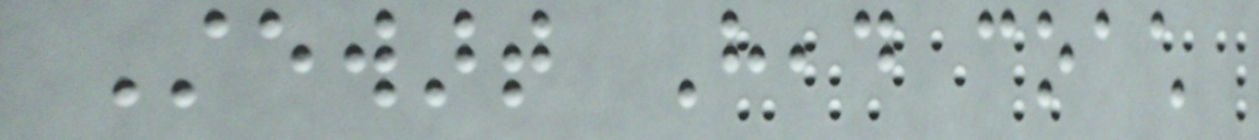Stewart Head coach
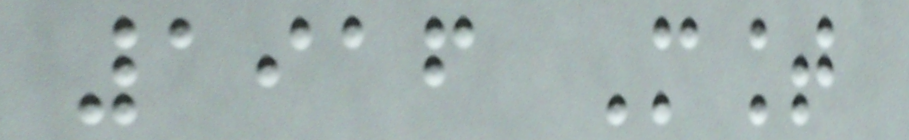1916 Mount
